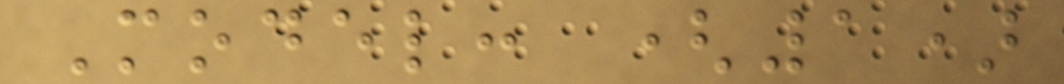Model: (1)
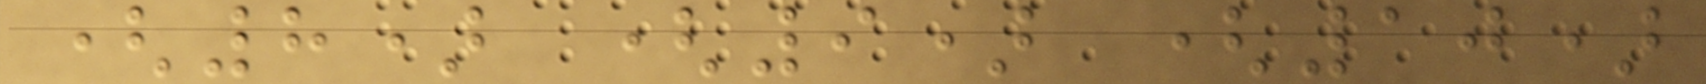(8) (9) (10)
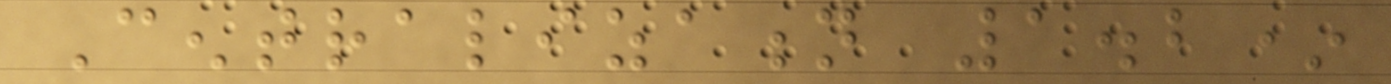Centralization 1.2*
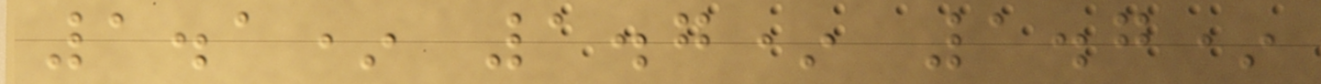1.1* 1.7* 1.7*
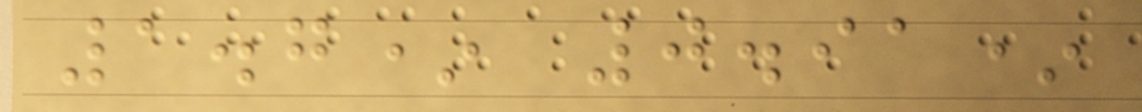1.7* 0.91*
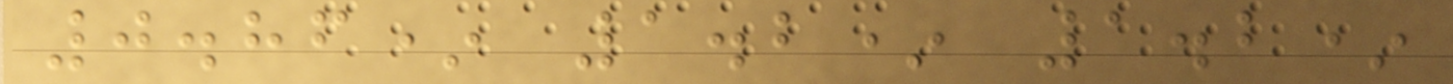0.86* 1.2* 1.2*
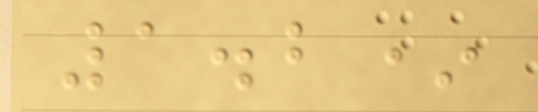1.2*
